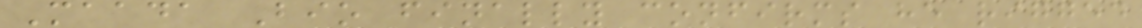Maada Bio finally confirms he rigged
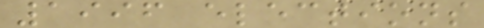1996 elections
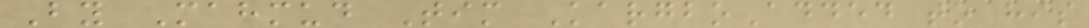By Mahmud Tim KargboAdded to his
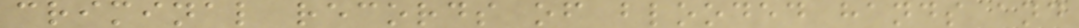criminal records of blooded hands and
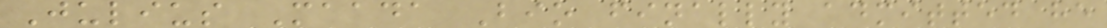Julius Maada Bio finally admitted he
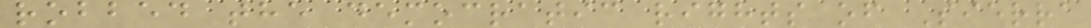robbed the democratic rights of Sierra
